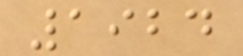1924
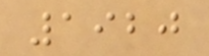1920
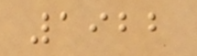1922
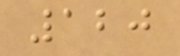120
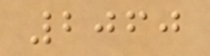2060
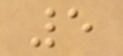5
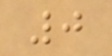0
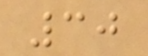30
